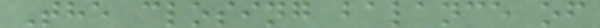The closing balance of
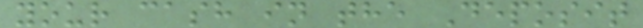your cash in the Deposit
